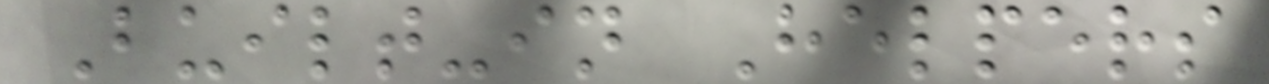Built-in Helpers
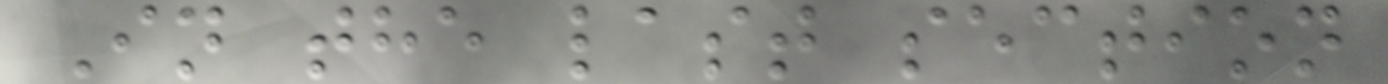In the last section
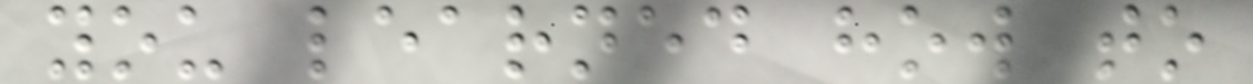you learned how to
